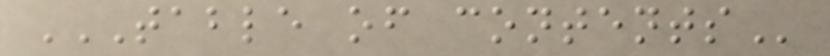TABLE OF CONTENTS
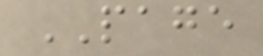PAGE
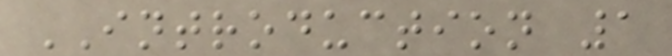INTRODUCTION 1
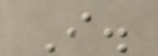I.
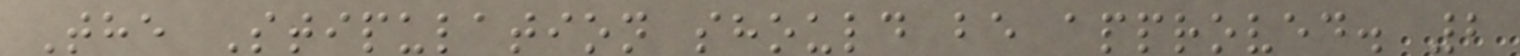The Stipulation should be approved. 2
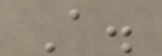A.
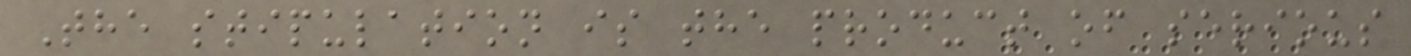The stipulation is the product of serious
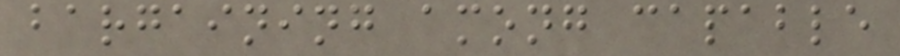bargaining among capable
